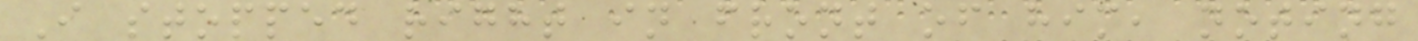I stopped right in front of him, noting
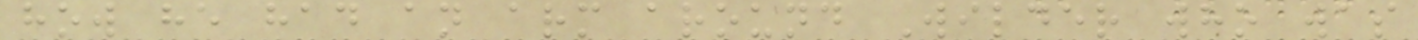how he had an arm around Wilder who was
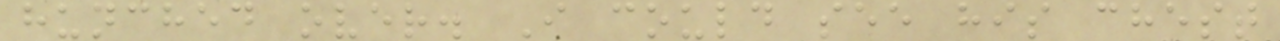hunched over. I could see his chest
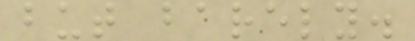but barely.
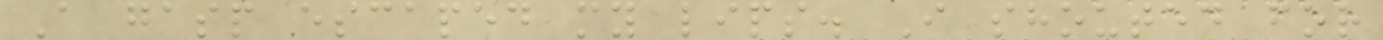A gasp escaped my lips. I shouted for
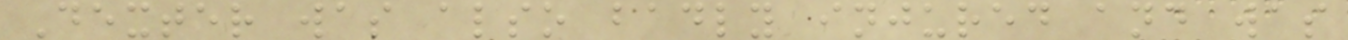Dexter was also badly injured and was
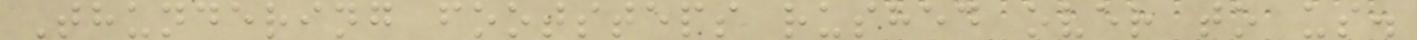Thundering footsteps rushed over to us.
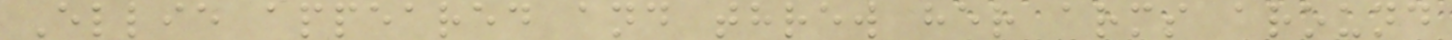Ellie appeared and threw her arms around
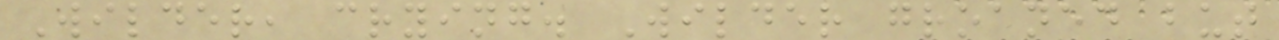Wilder, crying. Wilder groaned but
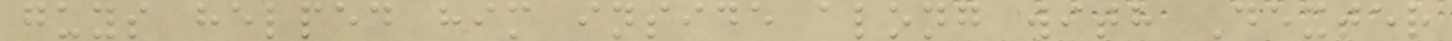guys helped him inside along with Dexter
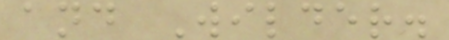and Wilder.
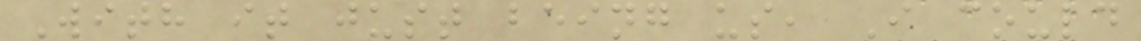With it just being us, I could
